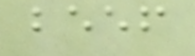beef
